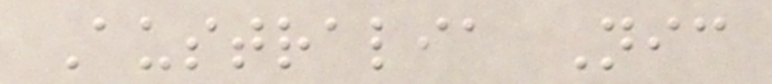Australia Nic
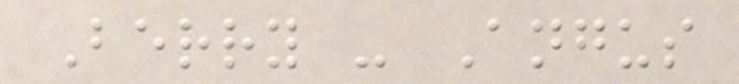Berry - Angus
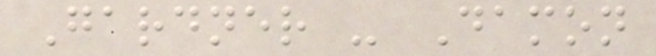Gardner - Damon
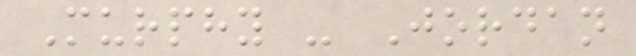Murphy - Jordan
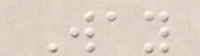Way
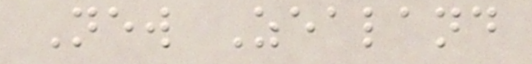New Zealand
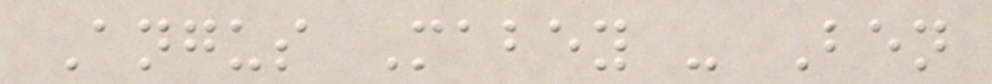Angus Mabey - Ben
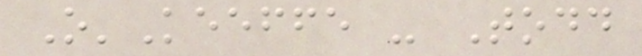O'Keeffe - Todd
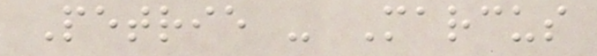Petrie - Marcus
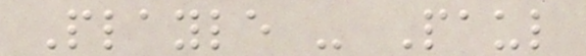Playle - Paul
